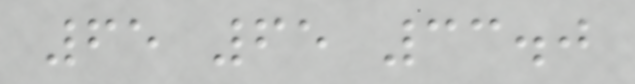65 65 33.0
